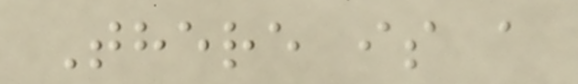There is a
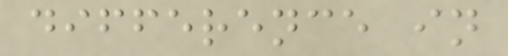difference in
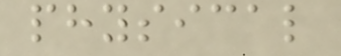physical
